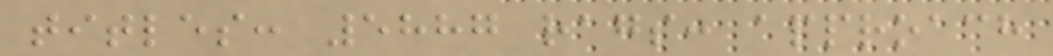titles: 5887 rags: approach
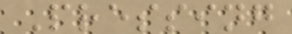Pressing
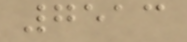7513
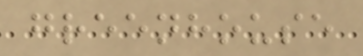greenhouse
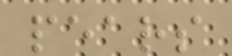pears
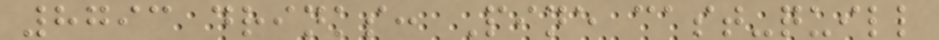8793 drinks: Pine cast-quill
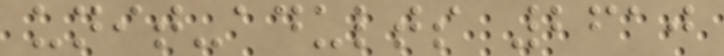unit-adults 2610
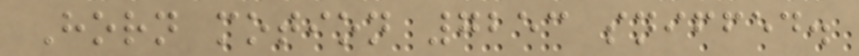Horn motion 7253 sniffed.
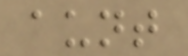aunt
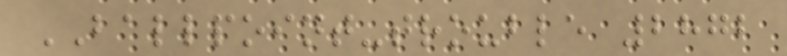BALLPOINT-trouble 2872
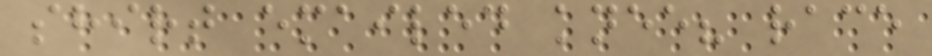shirt emailed knee? race
